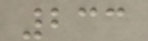233
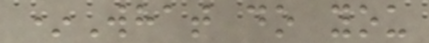*What do you
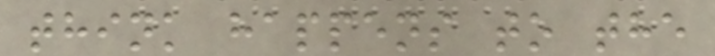think happens to the
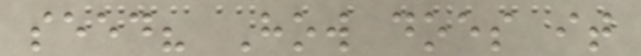seed? How does it
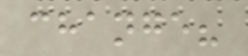change?
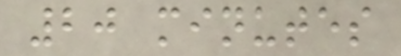20 minutes
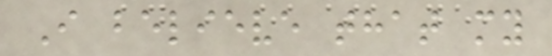I believe that my
